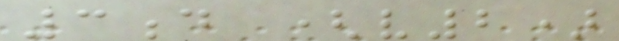3d (v2)
